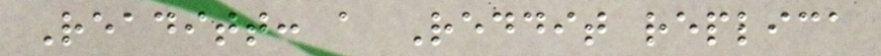Readitt: a Reddit replica
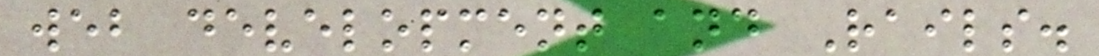web development and Rails.
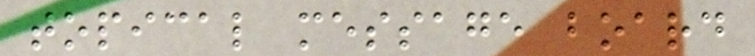topical message board
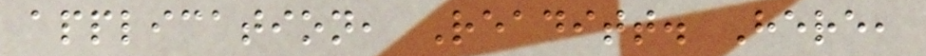application, Readitt. Here,
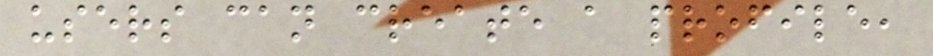users can create a profile,
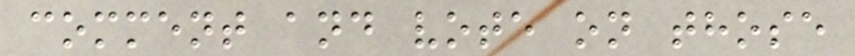comment and vote on those
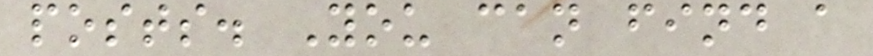posts. You can find a
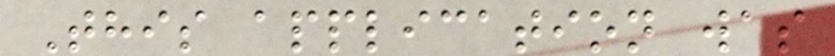This application was
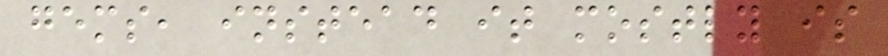gems, instead it mostly is
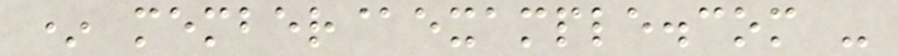* member@example.com -
